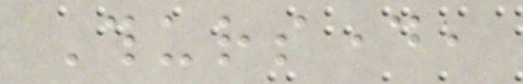Thursday,
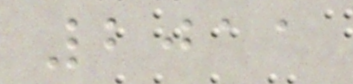2011
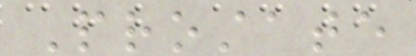Prostate
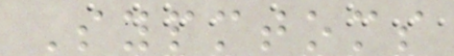Sypmtoms
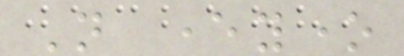Not everyone
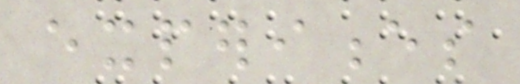experiences
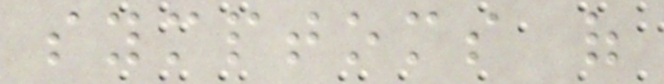symptoms of
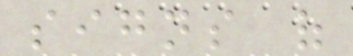signs of
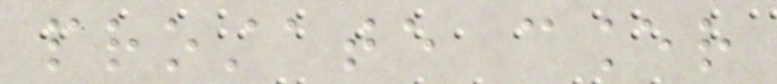prostate cancer
